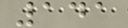141
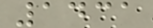1431
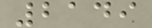2149
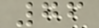76
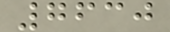7630
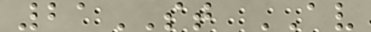21ST AV
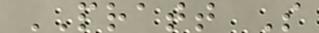PRATT S
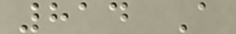814 A
